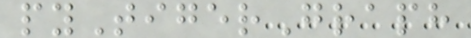pyTigerGraph
